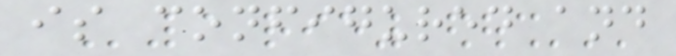is configured and
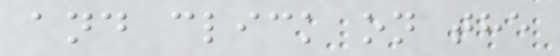and click on the
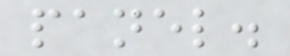panel.
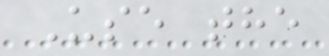Use the
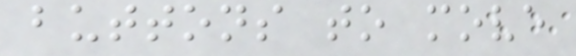buttons to move
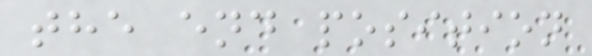the end position
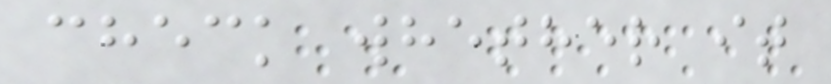check whether it
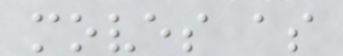moves as
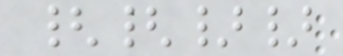{{}}
